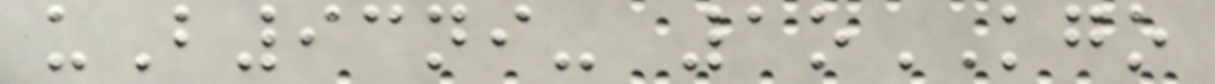uB93ni- 1oKGO
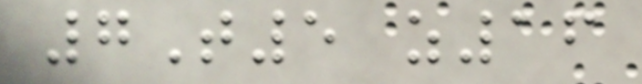7T5 z16
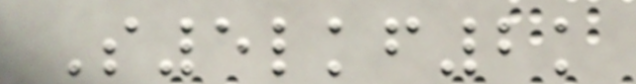S5lkf2k
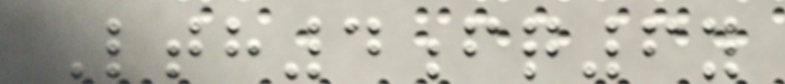Lth4fq6y
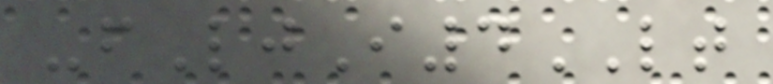-fLjI4LT
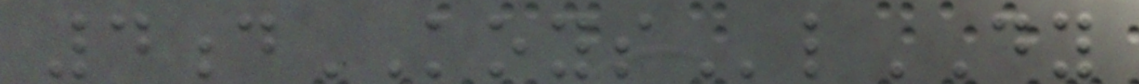4dKOYSlDY
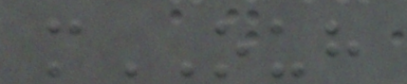mOUH
